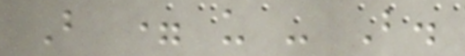B = u - B.
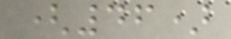(46)
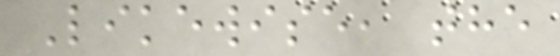Likewise, the
